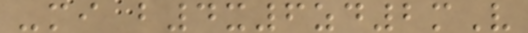-mi b4x6zd2mV
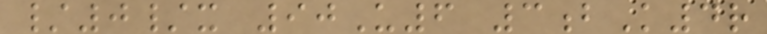/0/x 90U6 3bK4r
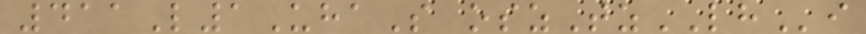411L1UhaS oszTzLHi
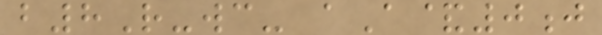b8R-wc- aA&0j
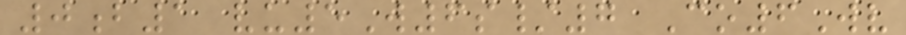0b1 vu5W6s/7 Co6Wv
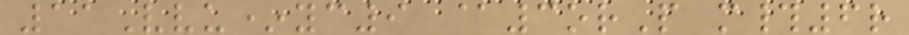11Vvu*yc9 @3orP m#6r
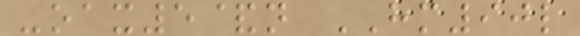-oax5&n HM90l
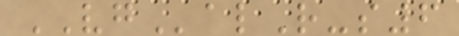VGalR-s6
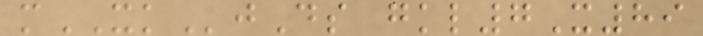mXKjDs gkl7X89
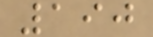190
